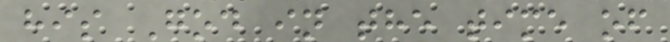his God in the time of
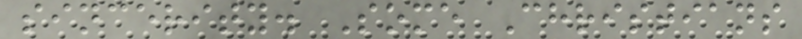sincerity. Some Christians
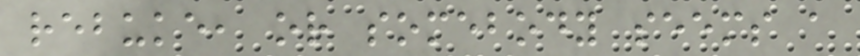rebuke, or somebody seems a
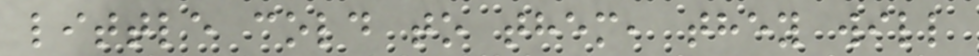little cold to them, they will
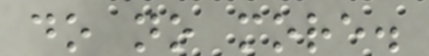do no more.
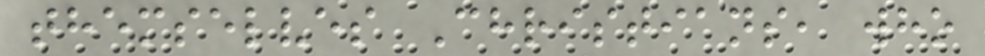themselves Christians, who
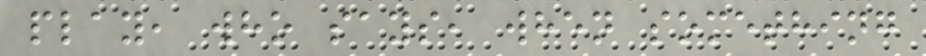play, who says, when something
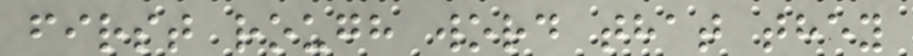first rough word that they
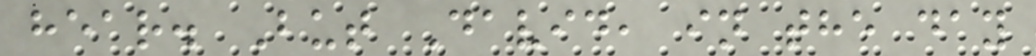hear. But David, in the day
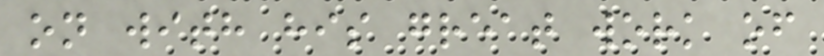on with his great work of
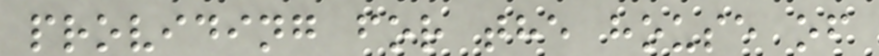providing for the house of
